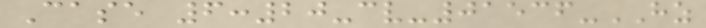Case 6:20-cv-01536-HZ
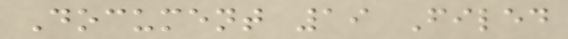Document 19 Filed
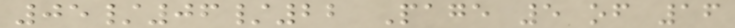05/06/22 Page 5 of 16
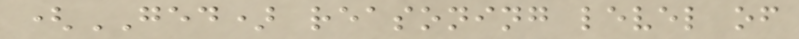(GED) reasoning level of
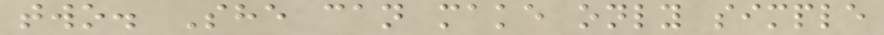two. She can make only simple
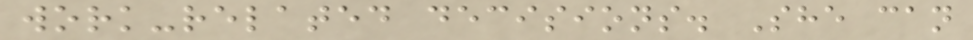work-related decisions. She can
